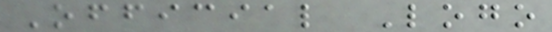Official Logo
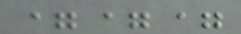===
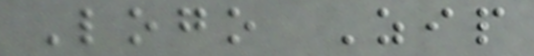Logo Zip
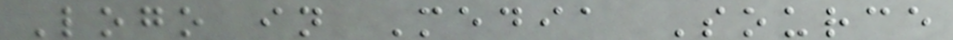Logo in Media Source
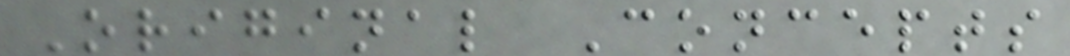Original Concepts
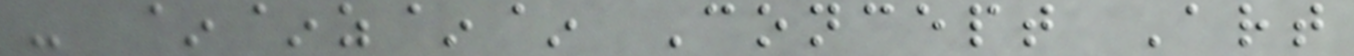- ~~z~~ Concept Art
